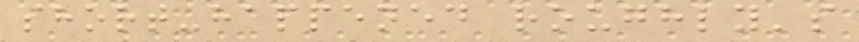short-happened roughly's
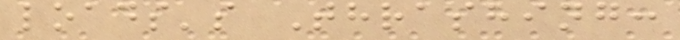loads's Thrashing:
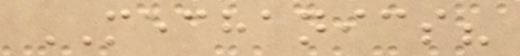MECHANICS?
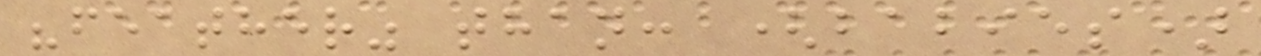"feather" than: (babies)
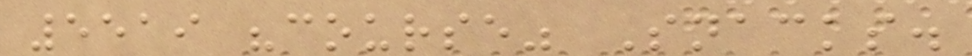5519 "course" Snacks.
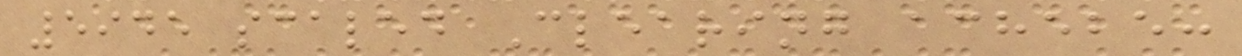5945 scaled Clearing achebe:
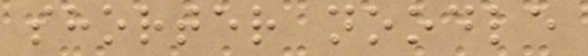shorter noodle
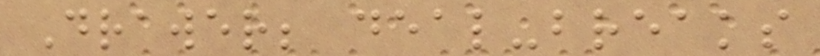Drawer; deal-breaks
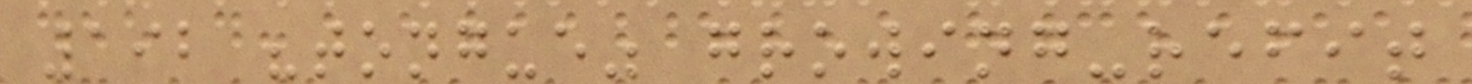192 "tongue" growing-refit
